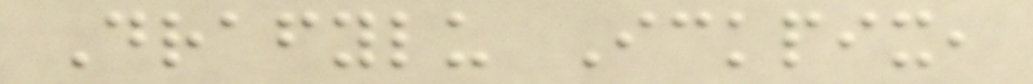Drafylu Ickpix,
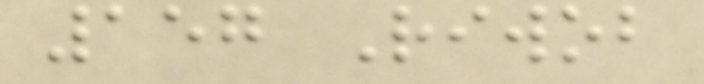157 Riwob
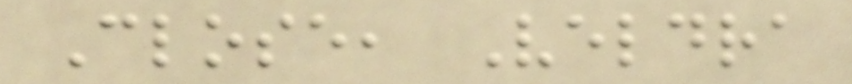Close, Veldra
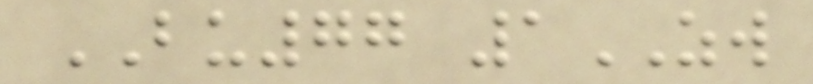BU77 1ZW
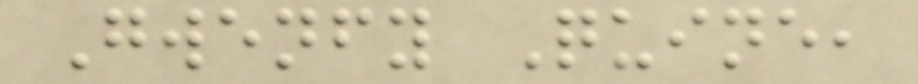Gwenfy Quine,
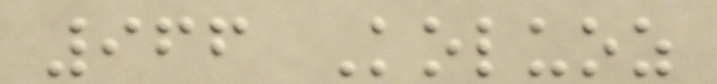966 Koluoz
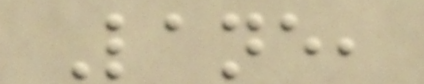Lane,
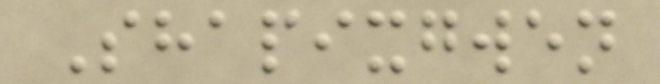Shapixgwen
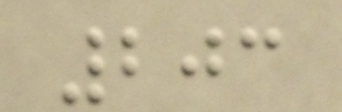203
